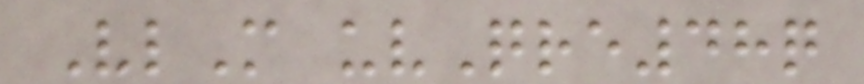VlM uvQre48q
